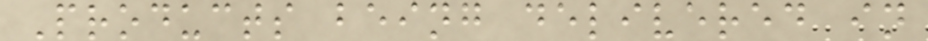Products being delivered in
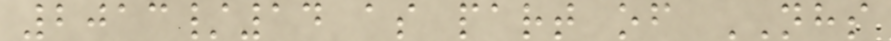2013/14 as part of NHS
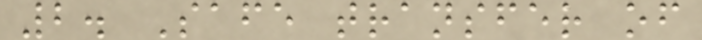2. Safe transfer of
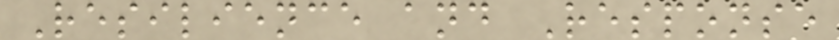Resilience and Response
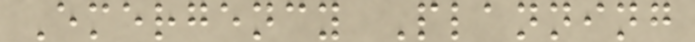Emergency Planning
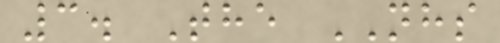3. The NHS
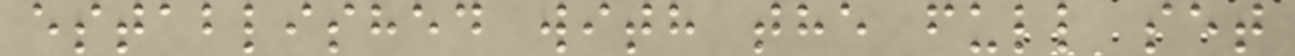established with the full set
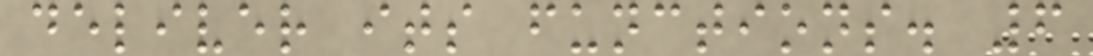deliver its functions. 6
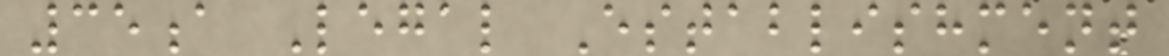35a Legal Establishment
